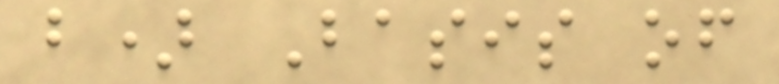b) Basis of
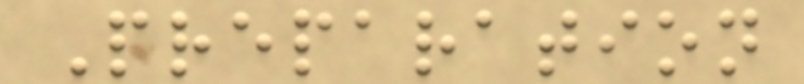Preparation
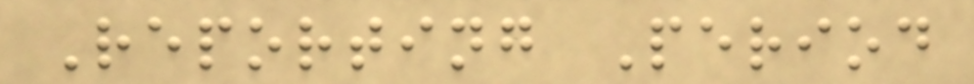Reporting Period
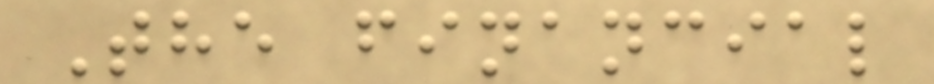The financial
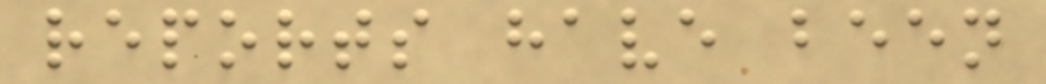reports have been
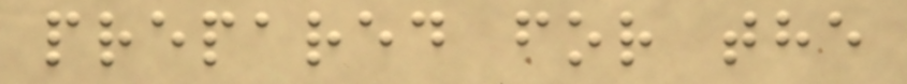prepared for the
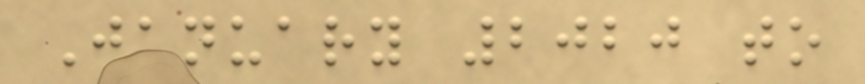January 2020 to
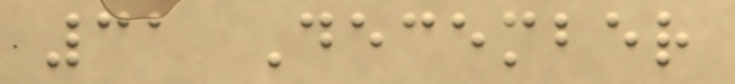31 December
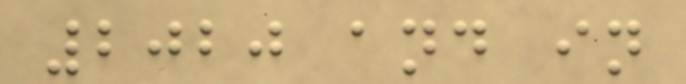2020 and in
